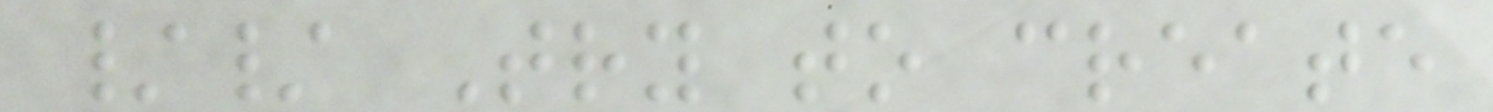// Try to create
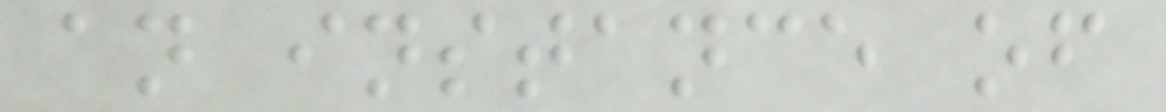an instance of
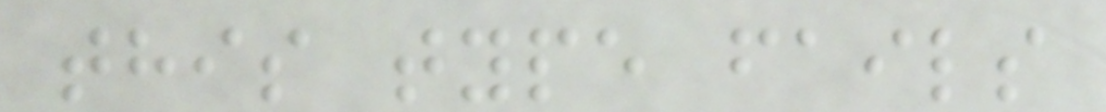this type fails
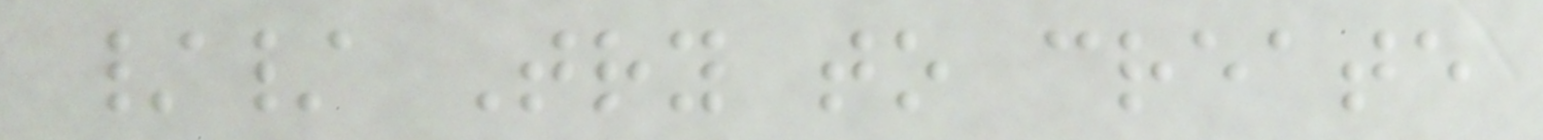// Try to create
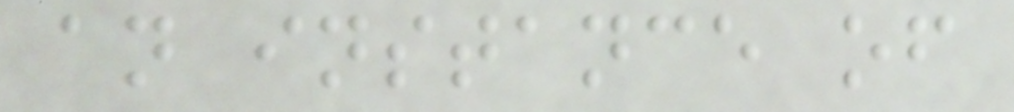an instance of
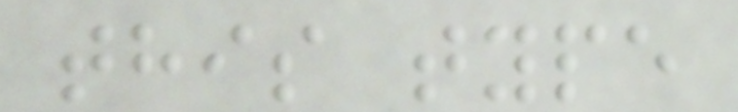this type
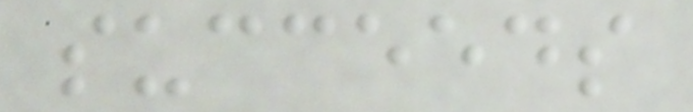succeeds
